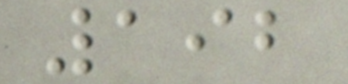192
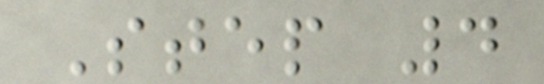Step 4
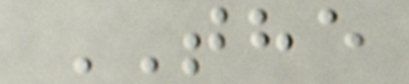THE
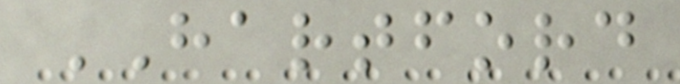HARTFORD
